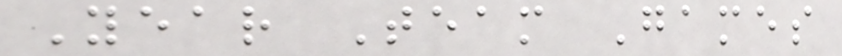Year Team Games
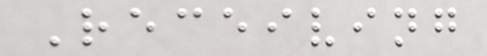Receiving
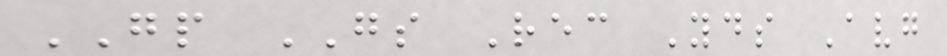GP GS Rec Yds Avg
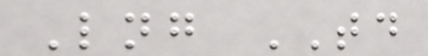Lng TD
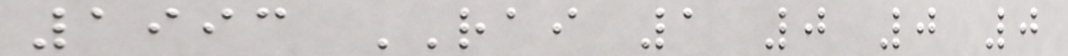1993 RAI 1 0 0 0
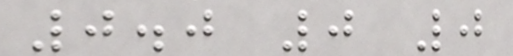0.0 0 0
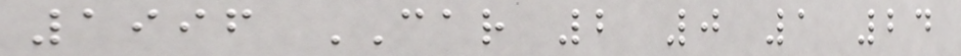1996 CAR 2 0 1 24
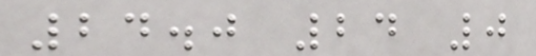24.0 24 0
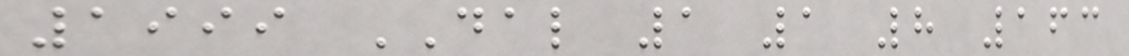1999 DAL 1 1 8 163
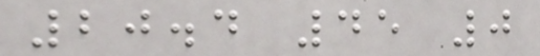20.4 45 0
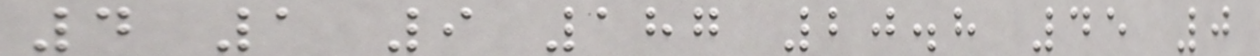4 1 9 187 20.8 45 0
